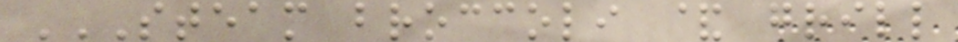STEAM BROCCOLI & GRILL
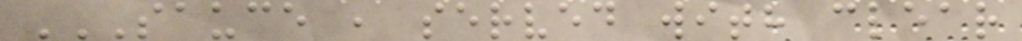SAUCE , SERVED WITH CLEAR
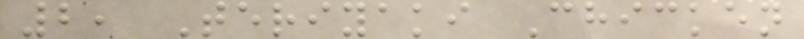2, Teriyaki Chicken
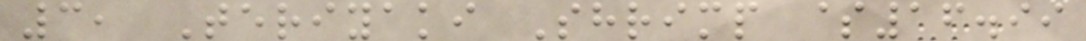3, Teriyaki Shrimp $16.99
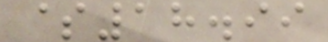$18.99
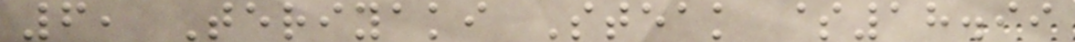6, Teriyaki Steak $18.99
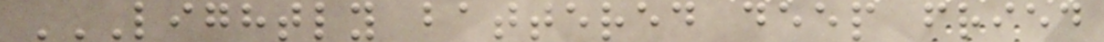LIGHTLY BATTERED DEEP FRIED
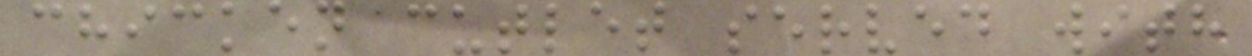chicken cutlet served with
